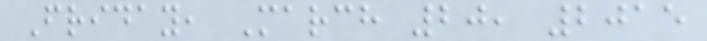Friday, March 20, 2015
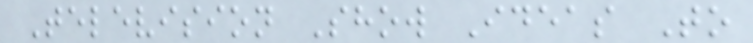Television Show Ideas To
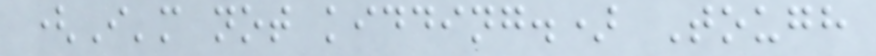(I'm not kidding.) Tough
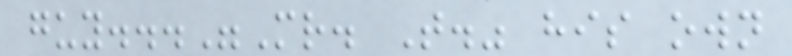guy..."Mr. T." his own
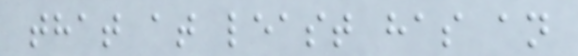that at least has an
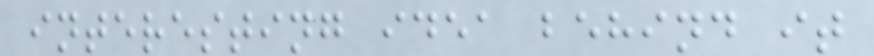interesting idea behind it
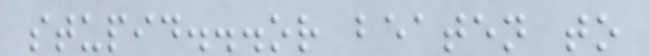stupid...or beaten to
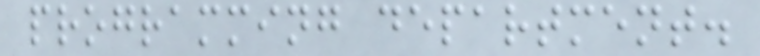programming department.
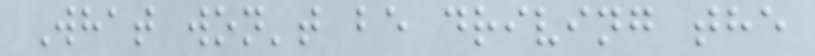What won't be driving the
